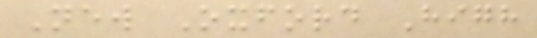New Oxford High
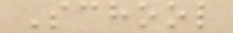School
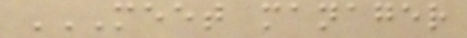MEET MANAGER
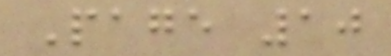Page 10
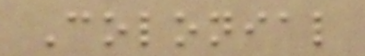Colonial
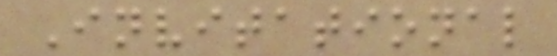Invitational
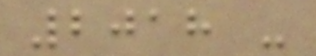2018 -
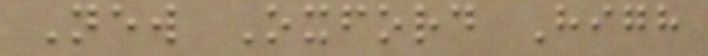New Oxford High
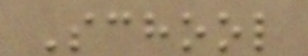School
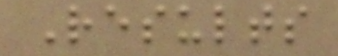Results
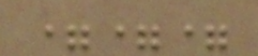===
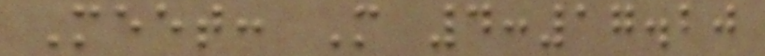Meet: M 4:17.20
